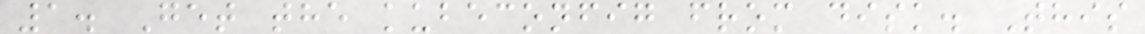1. Get the kubeconfig from disk. This
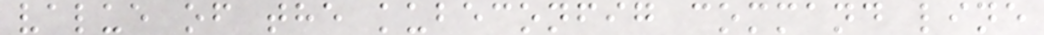value of the kubeconfig command line
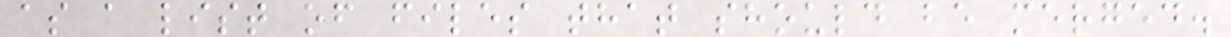as a list of files that should be merged.
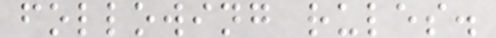following rules.
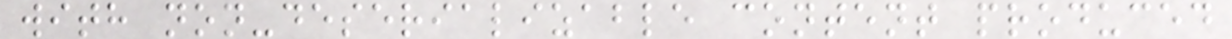with non-deserializable content produced
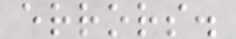errors.
